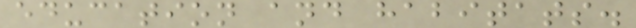education and habitats.
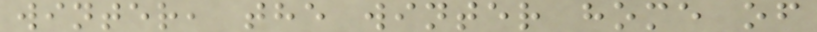winter, the winter home of
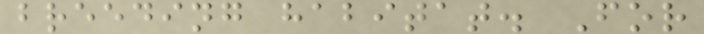breeding habitat. For
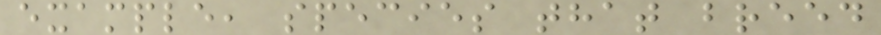example, species that breed
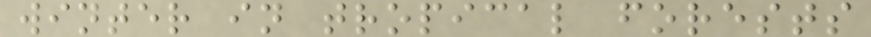winter in tropical forests
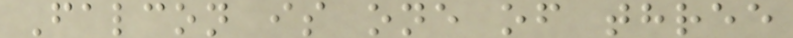Falcon is one of three
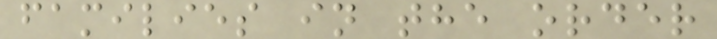families in the order
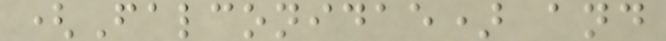(Falconidae) and
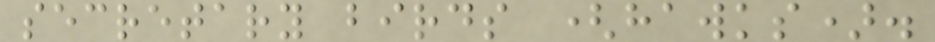secretary birds (hawks).
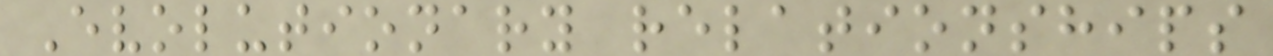Evolutionary relationships
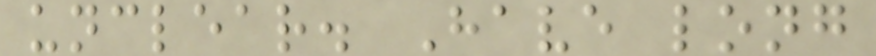unclear. Have long
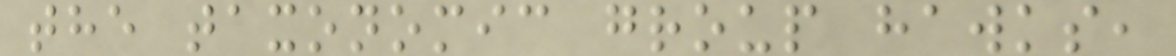the taxonomic group hawks,
